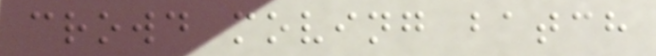crowd moving batch
